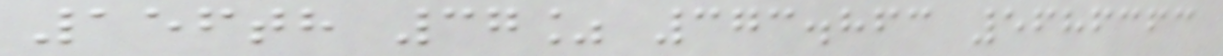156th 37% 373.863 5686363
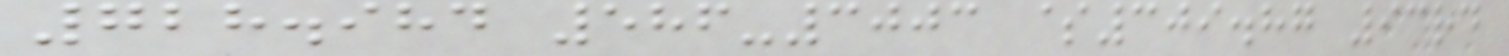728.984 586-3003 $309.87 93rd
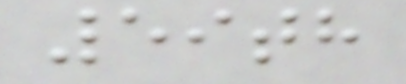59th
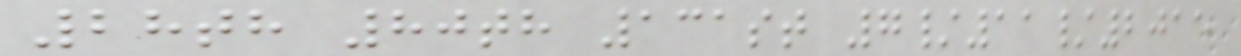28th 80th 131st 7/11/2015
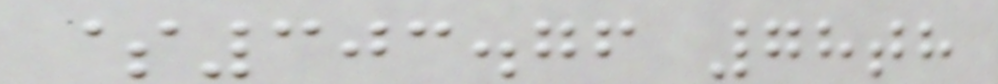$303.76 78th
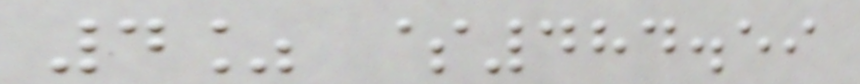4% $484.59
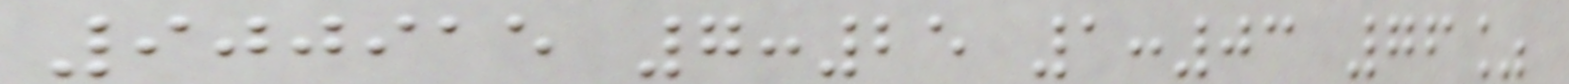900915 7:25 1:03 76%
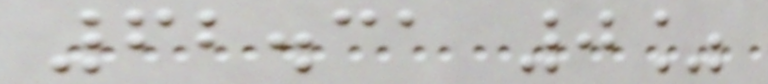62.31 0%
